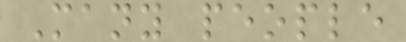Many people
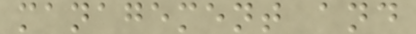management and
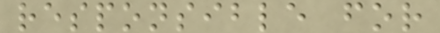responsible for
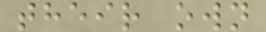their own
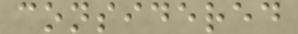considered
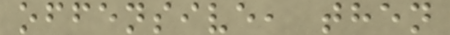offensive, then
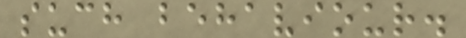such behaviour.
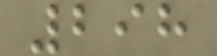298
